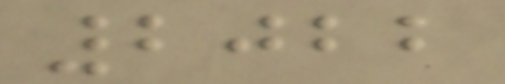2022
